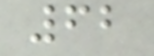62
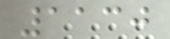1130
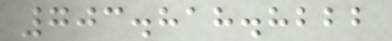703.818.8222
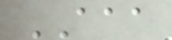AAA
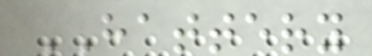HATTERY
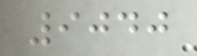9040
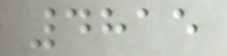4815
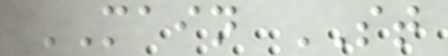MAIN ST
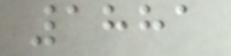1881
